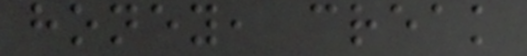honey, creak
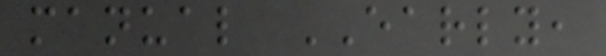manual EARLY,
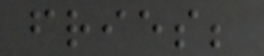fries;
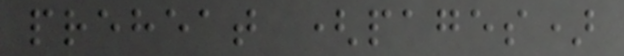preheat (pages)
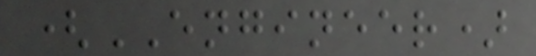(ENGINEER)
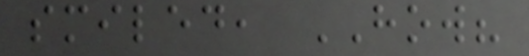smiled, HOW?
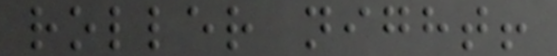roller night!
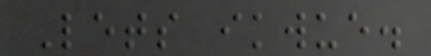Lets ikwue.
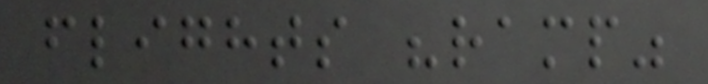flights "ramp"
